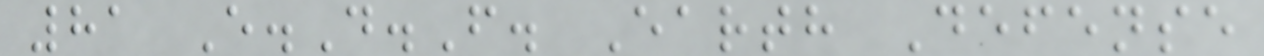81 E.D.F. Earth Defense
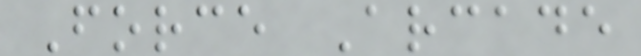Force Arcade
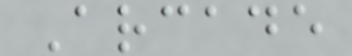Arcade
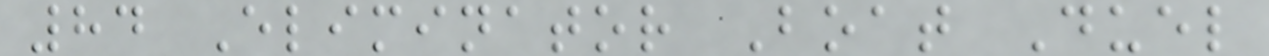84 Eliminator Boat Duel
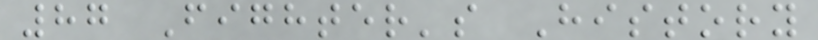87 Fighter's History
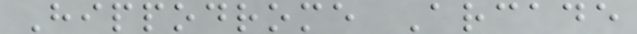Hippodrome Arcade
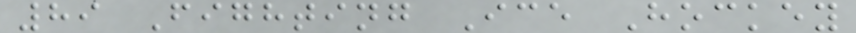89 Fighting Ice Hockey
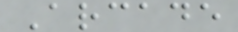Arcade
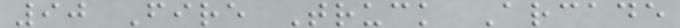90 Fire Truck Arcade
